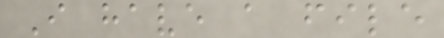I have a file
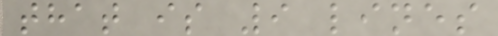that is 9 lines
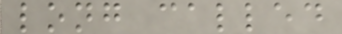long called
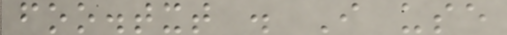foo.txt . I use
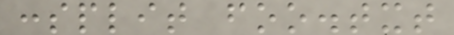:split foo.txt
